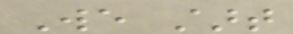We start
